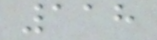118
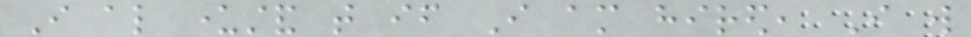I also understand that if I am hired, I will
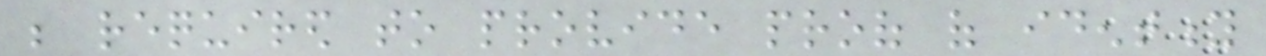be required to provide proof of identity
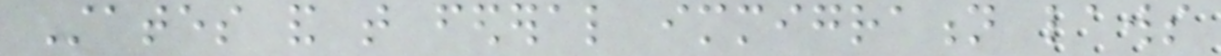States and that federal immigration laws
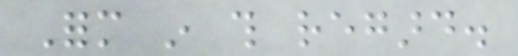Form in this regard.
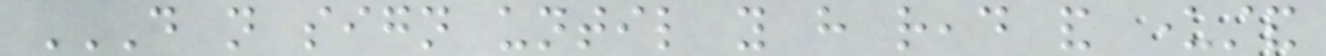DO NOT SIGN UNTIL YOU HAVE READ AND UNDERSTAND
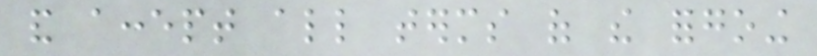and accept all terms of the forgoing
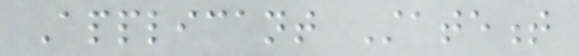Applicant Statement
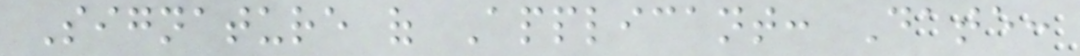Signature of Applicant: Date:
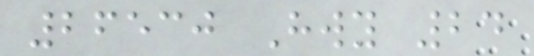26530 Hwy 24
